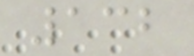132
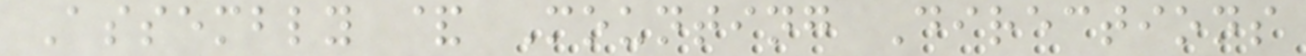Assembly & Mounting Directions
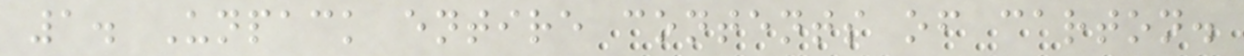1. Unpack entire contents of carton.
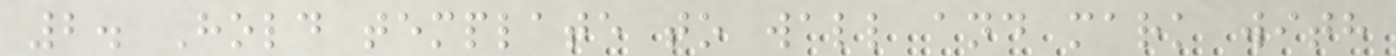2. Hold template to wall and mark with
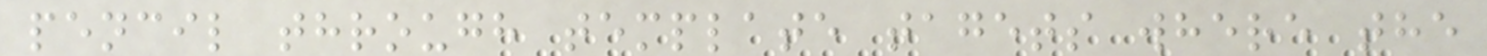pencil through template tagets where the
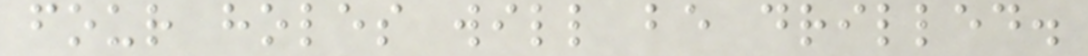four holes will be drilled.
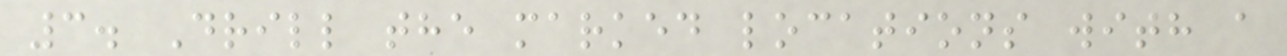3. Drill the marked locations with a
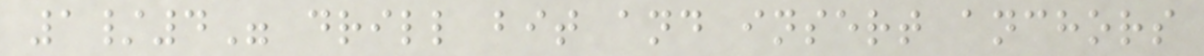1/4" drill bit and insert anchors
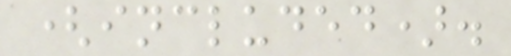(included).
